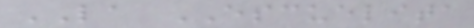LA ESCUELITA
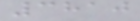3810
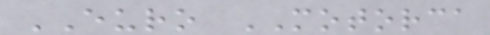EURO MOTORCA
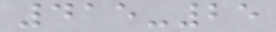415-25
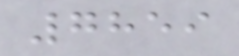7859
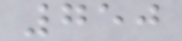750
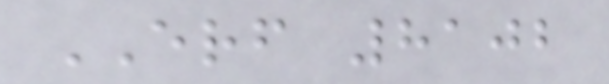ERF 8102
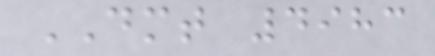DMT 4983
